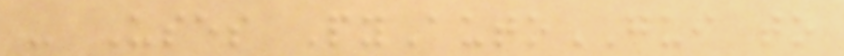- Uses PyAutoGUI to
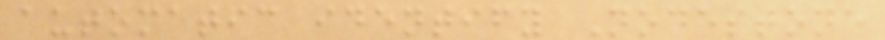automatic identify Nodestone
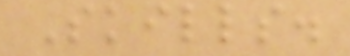Skills.
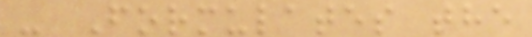- Formulates the
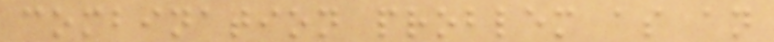combination problem as an
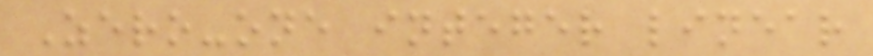Zero-one integer linear
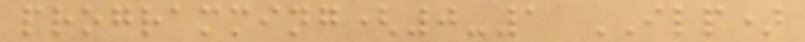programming(0-1 ILP)
